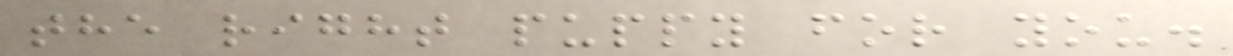the right puppy for you.
